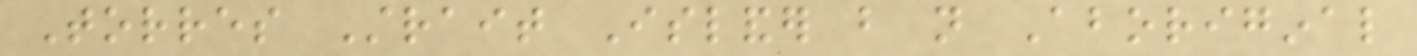Torres Strait Islander but not Aboriginal
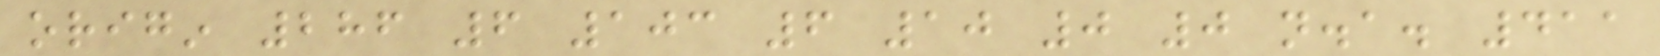origin 286 6 103 6 10 0 0 n.a. 411
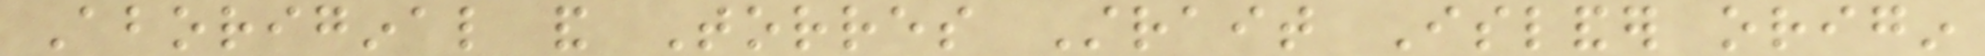Aboriginal and Torres Strait Islander origin
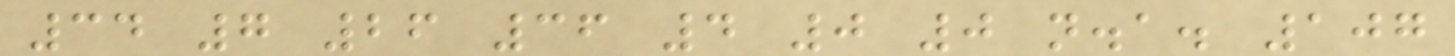34 7 26 36 4 0 0 n.a. 107
